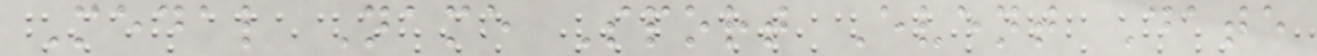Medal Name Sport Event Date
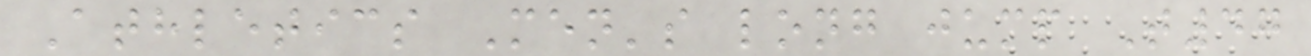Athletics Men's long jump T47
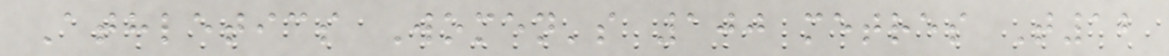Athletics Women's 100 metres T12
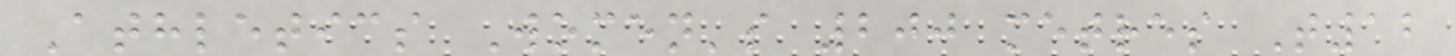Athletics Women's 200 metres T12
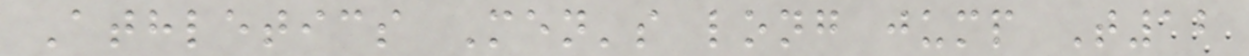Athletics Men's long jump T12
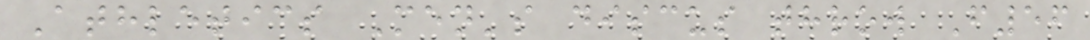Athletics Men's discus throw F56
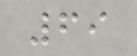69
